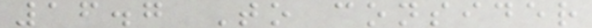16.7 To consider
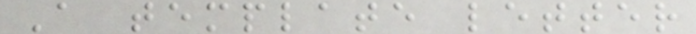A template letter
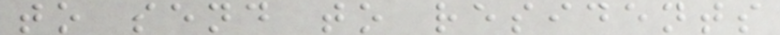to send to residents
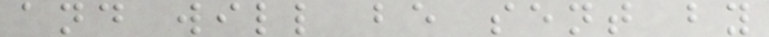and will be sent by
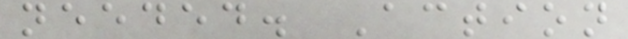needed. Action
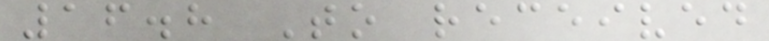16.8 To received
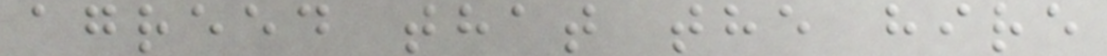agreed that the hire
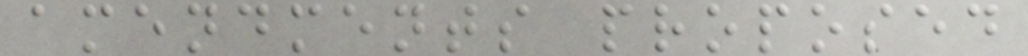amendments proposed
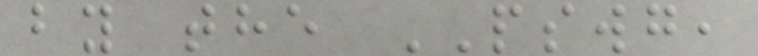by the PSWG,
